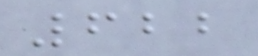622
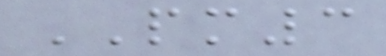PM3
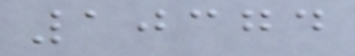10374
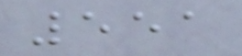551
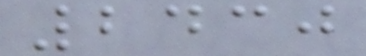2430
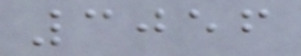3056
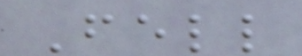Fell
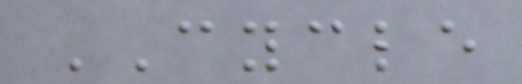CYCLE
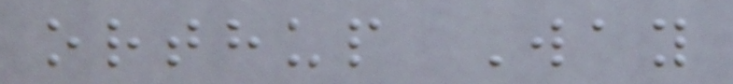orthup Way
